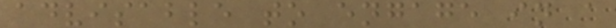advisable to engage in a
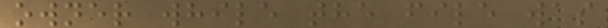owner while the file was
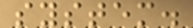system.
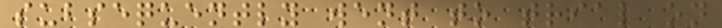subsequently went to trial on
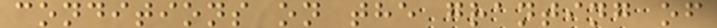conditions on the granting of
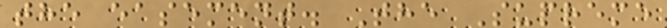the easement. The Supreme
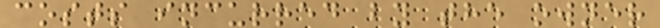costs incurred by the owner
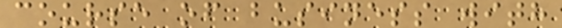course of business with
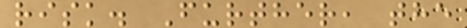risk. Further, the
